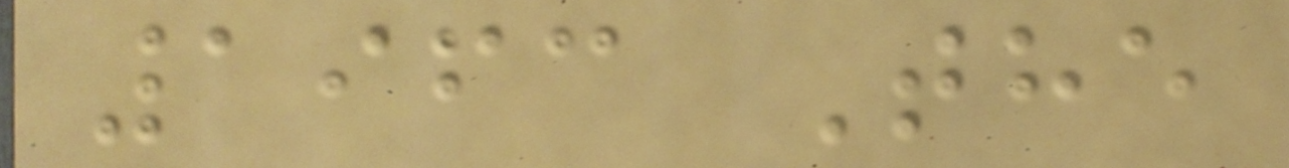1963 The
